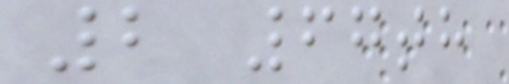2 67th
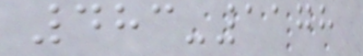483-1178
